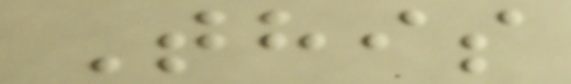This
